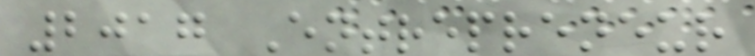2017 Entrepreneur
